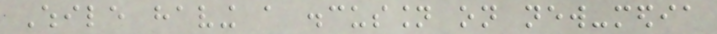While having a discussion on new-media
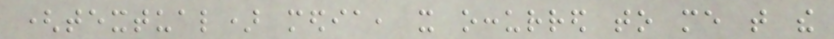(textual) media, it occurred to me that the
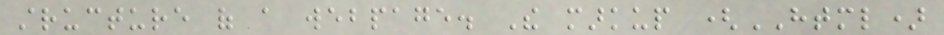structure of a webpage. The markup (HTML)
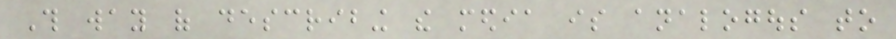This way of describing the media is analogous to
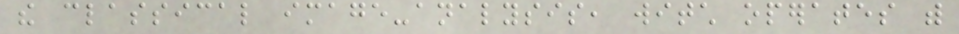the classical image-analysis, witch operates with
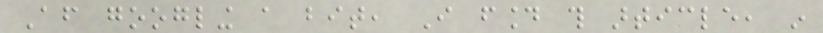After googling a bit, I found this article, in
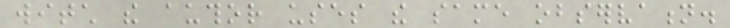witch the author uses the same observation.
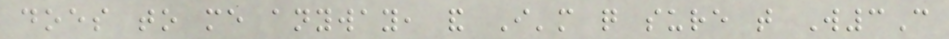does to me anyway, and I'm quite sure that W3C
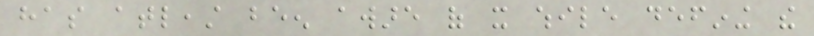has atleast been aware of it while defining the
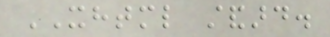XHTML standard.
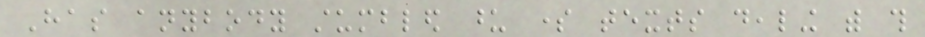Has anybody stumbled upon some texts dealing with this
